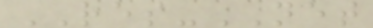RES-NET
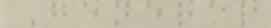General
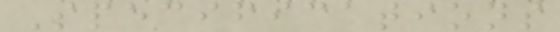Specifications
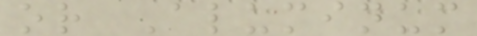or Aluminum
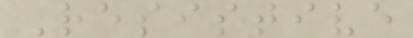Resistive
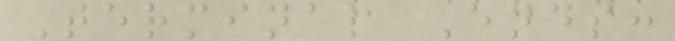Terminal Ends:
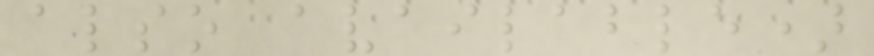also available)
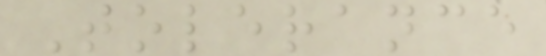Tolerance
